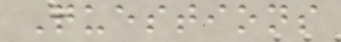Questions
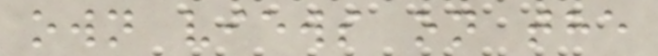own views on the
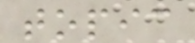topic
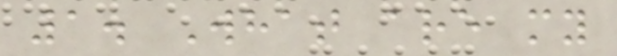1. What are my
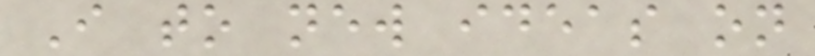I to new ideas on
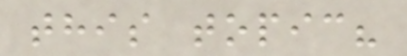this topic?
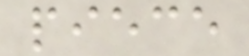piece
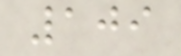109
